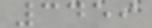3459
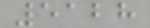5128
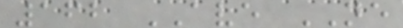162 AVE NE
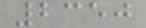2350
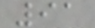91
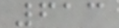613
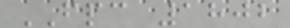FPC 1802
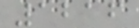1216
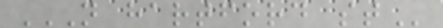N HARTFORD ST
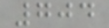704
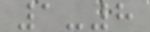1-8
